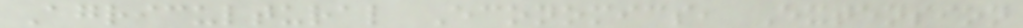Agricultural Economics, Extension
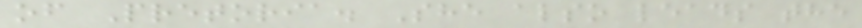of Pretoria. She also leads the
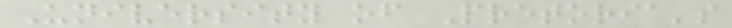University of Pretoria's
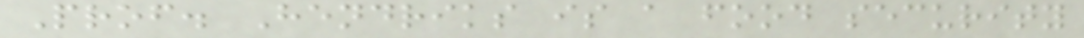Prof. Hendriks is a food security
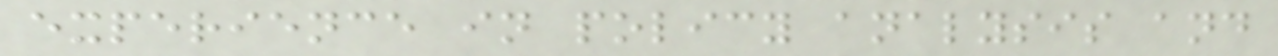experience in policy analysis and
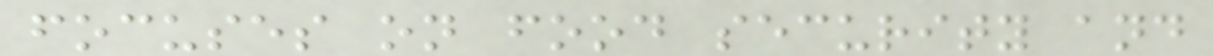focuses on food security and
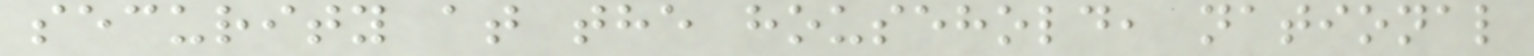security at the household, national
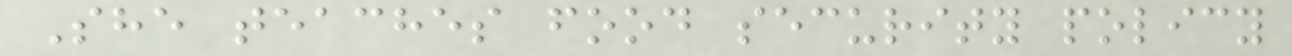She teaches food security policy
